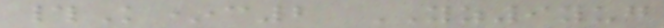#K*c2 YZ9yug
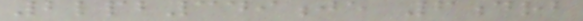2lpb349je 6drb
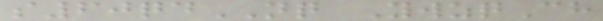s60qdNQ YwzqCh
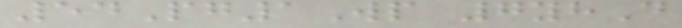54Pg1Wp 7yhD
